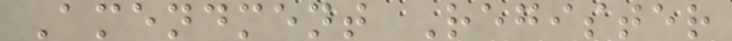Amendment Register
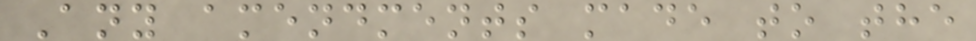Any amendments made to the
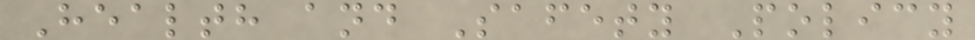Health and Safety Policy
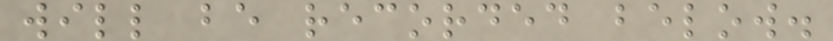will be recorded below.
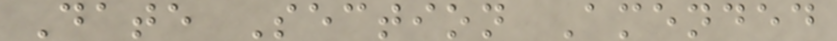Date Section Amended
